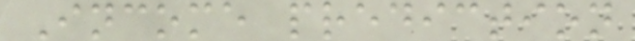Income prediction
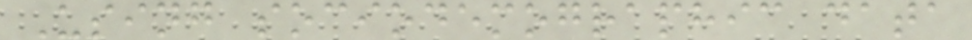Using sociodemographic data
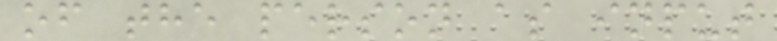of the person as input
